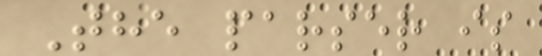The parser is
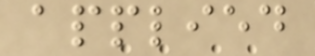applied
